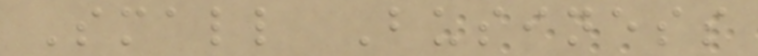Small Business
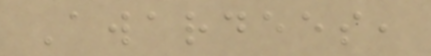Awardees,
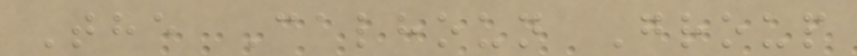The Calhoun Group
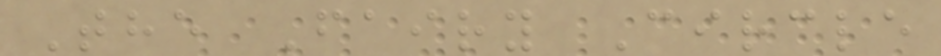The Fairy Circle
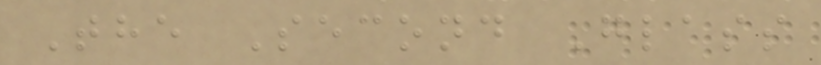The Second Glass
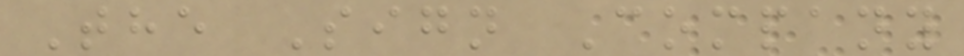The Sign Company
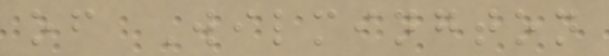of Wilmington
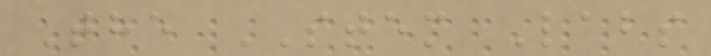The STEM Labs
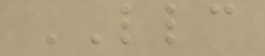LLC
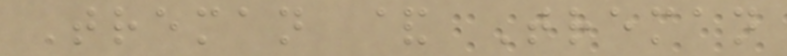Treman & Treman
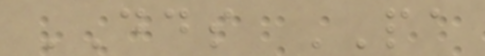DDS PA
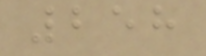258
